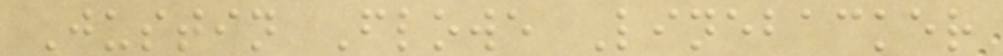Justin Flowe Linebacker
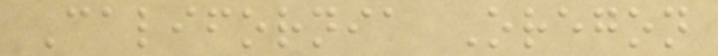California Oregon
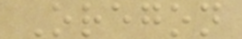Oregon
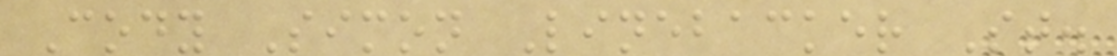Cody Simon Linebacker St.
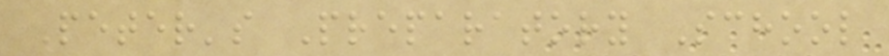Peter's Preparatory School
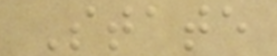State
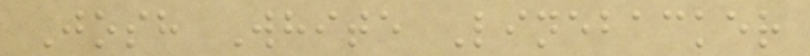Josh White Linebacker
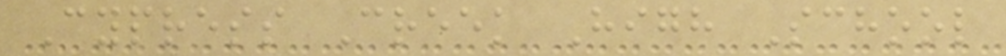Cypress Creek High School
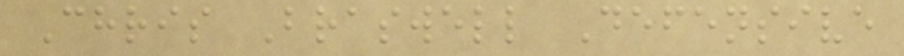Chris Braswell Defensive
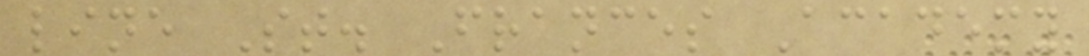line St. Frances Academy
